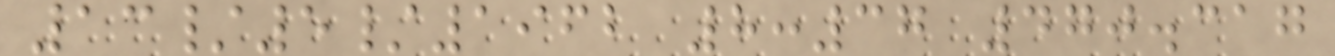13/5/1962 8:37 470.317
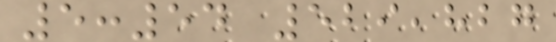5:54 529,827
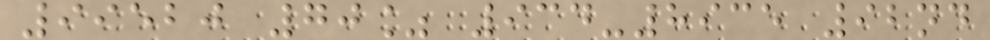99520 70% 934-8935 92nd
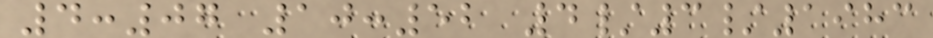4:07 10:52 4/3/1983
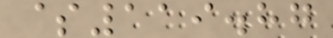$119.87
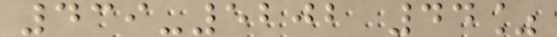439-5202 44%
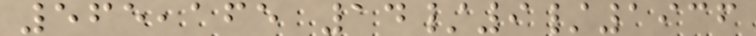565,165 14/9/1936
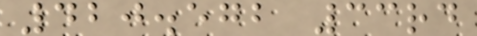420.572 33rd
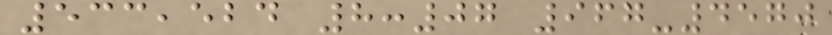533,524 8:07 967-4570
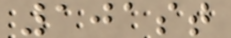101st
